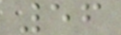56
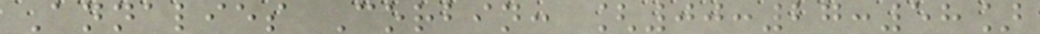Annalies Corbin: [00:27:58]
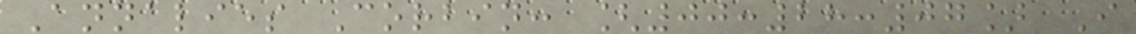Annalies Corbin: [00:28:07] I
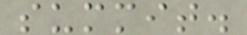summit.
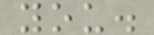you.
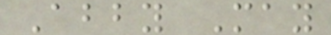Abby May
